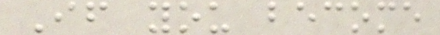If you become
